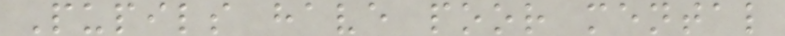Pupils have poor mental
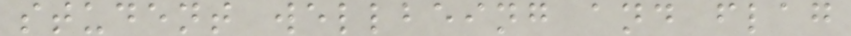student wellbeing and flag
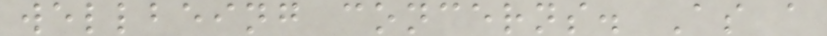wellbeing concerns. As a
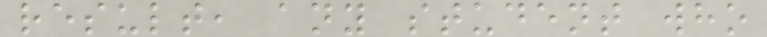result, any student who
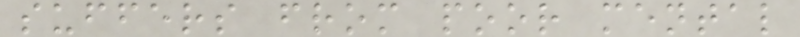suffers from poor mental
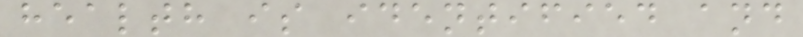health is identified and
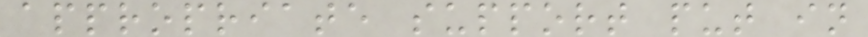appropriate support put in
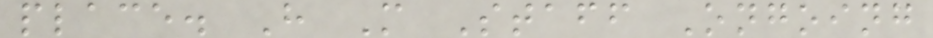place. H M Staff Ongoing
